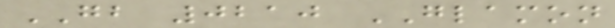GB 0210 GLAMON
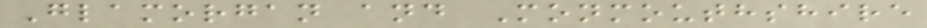Glamorgan and Monmouthshire
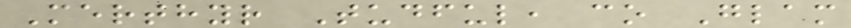Merthyr Tudful, co Glam
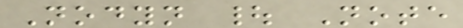Nodyn | Note
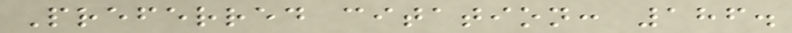Preferred citation: 186.
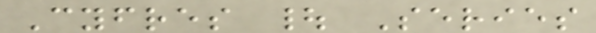Cyfres | Series
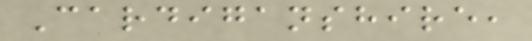Cardiganshire,
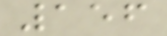156
